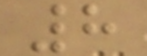8
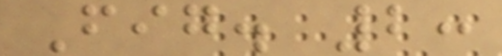Fig. 2:
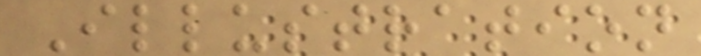Illustration
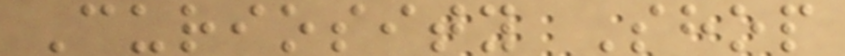Curiosity Shop
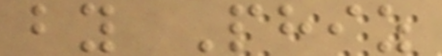by Phiz
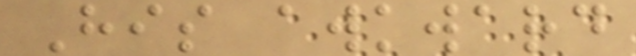His awkward
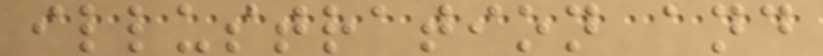illustration and
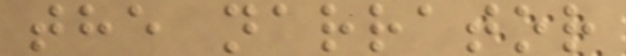the narrator
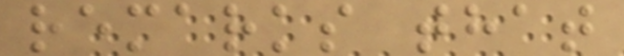remarks that
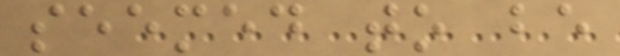seemed to be
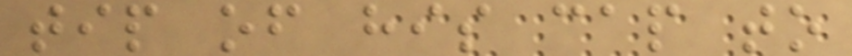tip of his cap to
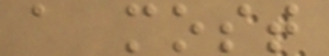a most
